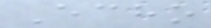Echo
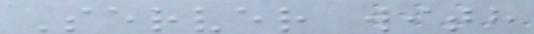Server with
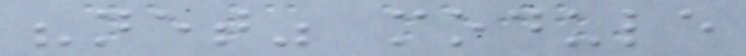"net" module
